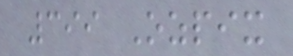399 Ozpix
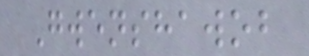Gwenshawob
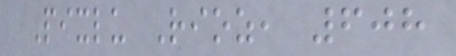Pixlu Rioz, 608
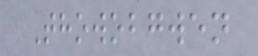Thowobgwen
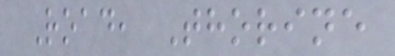Road, Thorine
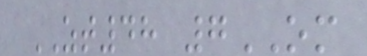ZT48 7OM
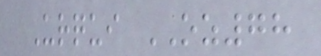Urqui OZ78
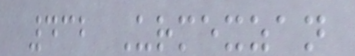432 Urmexzan
